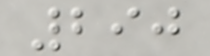290
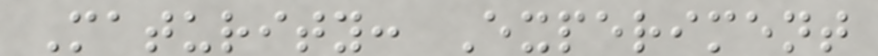Maturity: Experiment
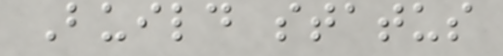Build status
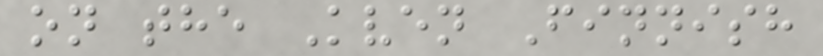on the Kven Finnish
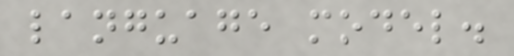language model.
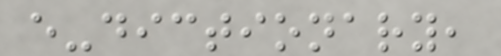e-dictionary,
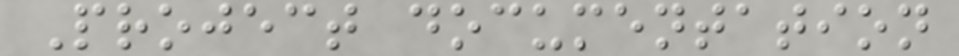Project documentation
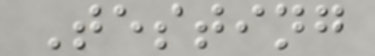Testing
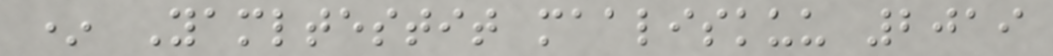* Yamltestit maaliskuu 2019
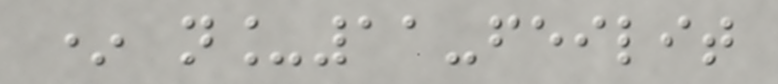* n_11-feilit
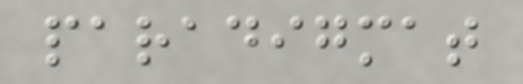paradigmat
